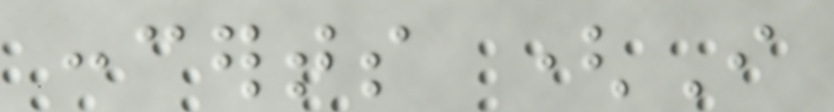concerts (I
